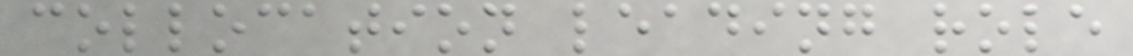collocation leading role
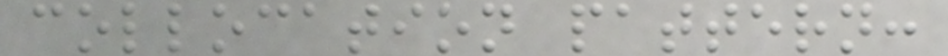collocation pattern:
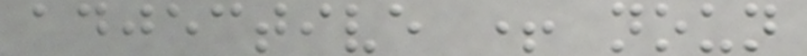adjective + noun
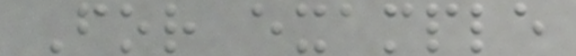For example
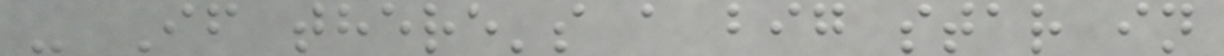- If there's a big star in
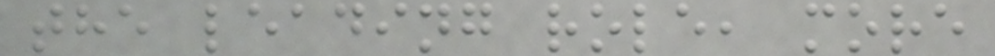the leading role, more
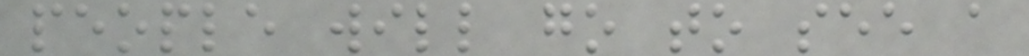people will go to see a
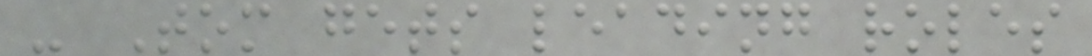- Tom gets leading roles
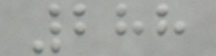288
